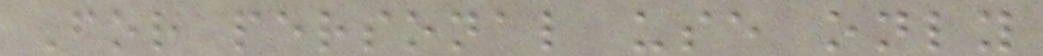For personal use only
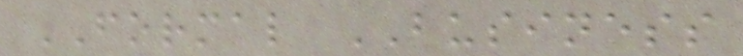FORMAL BUSINESS
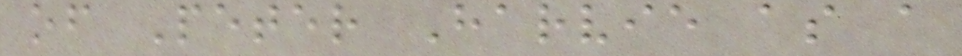of Peter Harvie as a
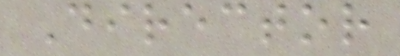Director
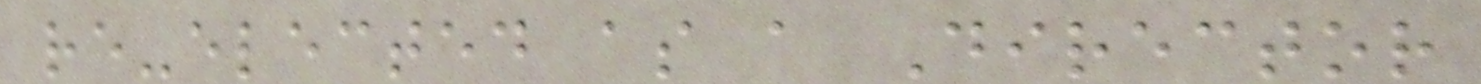re-elected as a Director
